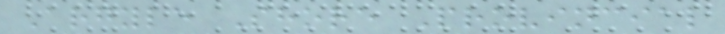Argyle Shore Provincial
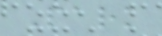Park
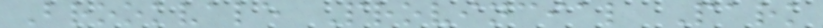Brookvale Provincial Park
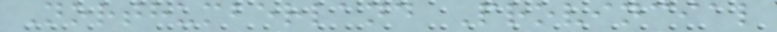Northumberland Provincial
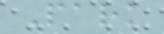Park
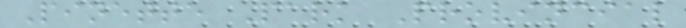Pinette Park Provincial
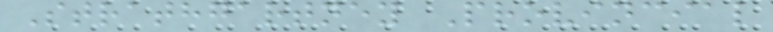Strathgartney Provincial
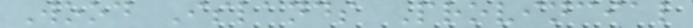Wood Islands Provincial
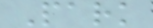Park
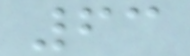63
